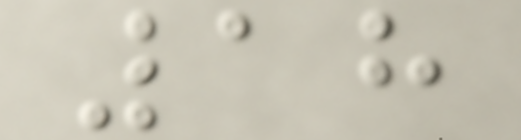18
